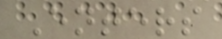Enters
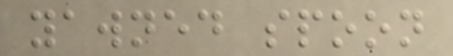yawned spoon
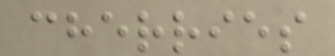cherries
